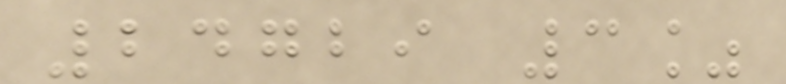24729 3%
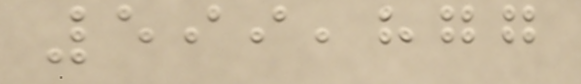599,877
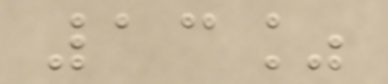13%
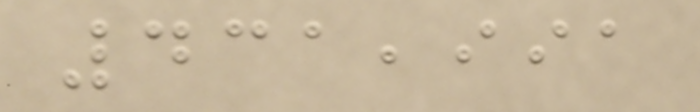431,991
